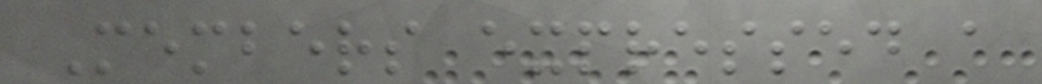Members expressed a
